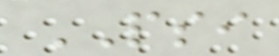PSI
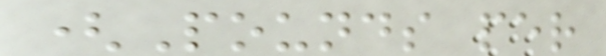(Pounds per
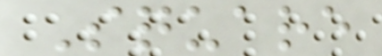Square
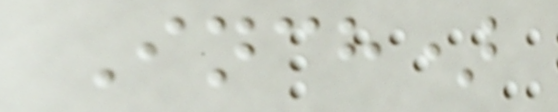Inch)
